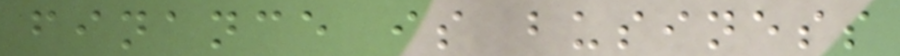finance is business
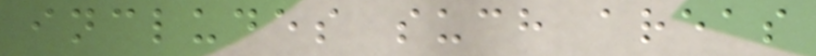includes such areas
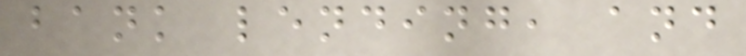bank lending, and
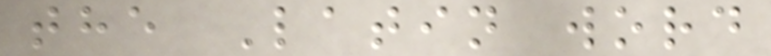the Latin word
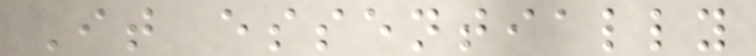It essentially
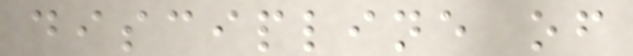discipline of
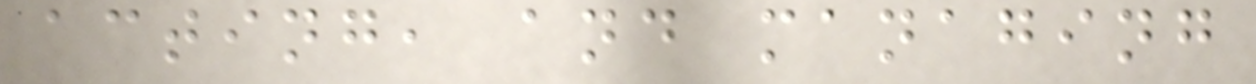acting, and managing
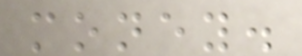money.
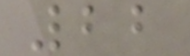22
